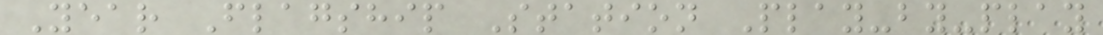Year Flagship Station Play-by-play
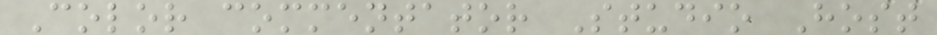Color commentator Studio Host
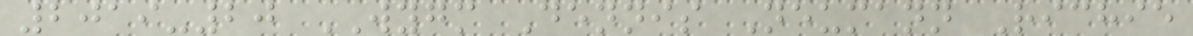2019-20 WYGM Dennis Neumann Richie
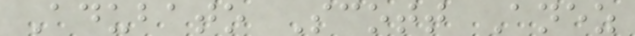Adubato Scott Anez
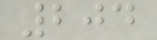204
